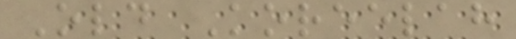Old Koreelah
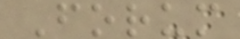Forum
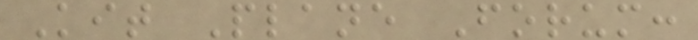Kit Plane Forum:
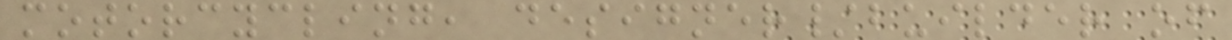motorcycling, designer/builder of
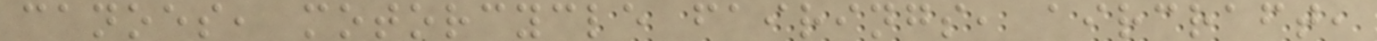canoes, motorcycle fairings, aircraft,
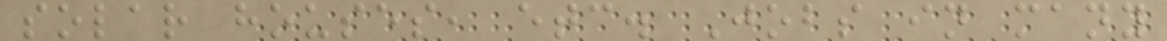solar houses, etc. Jobs in many
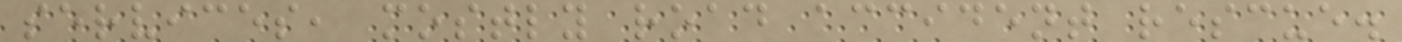services, mostly road accident rescue.
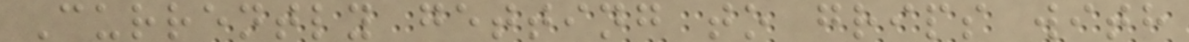Currently getting to grips with
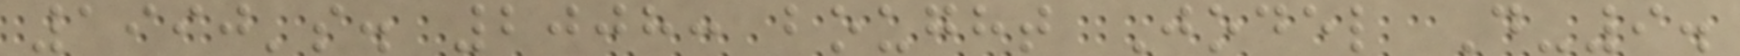1990's. 2008: bought Jodel D-9.
